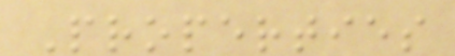Properties
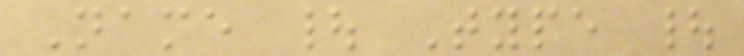Name | Type |
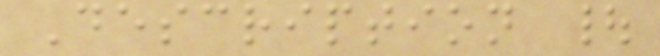Description |
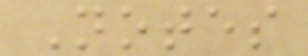Notes
